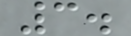3.
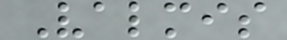Valmis
